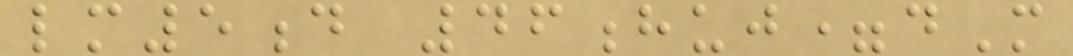lm5d 46huj=dM
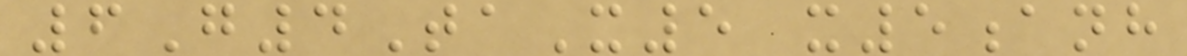6G4TaX5 x5anh
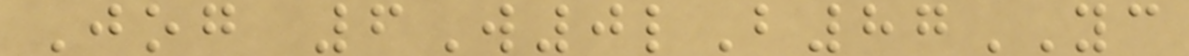Jog 6W0lB87YC
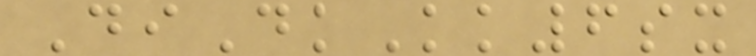DiDkKk6sx
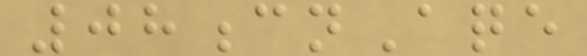08cnAqe
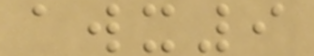awx9
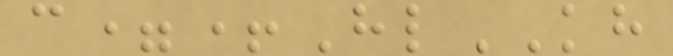c=+HlKH
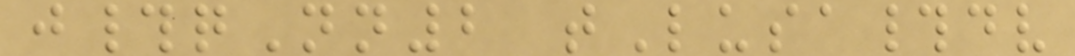j#qNn2 tLusa#dv
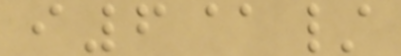i6@/
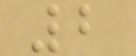2
